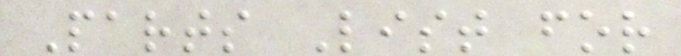Parts List for
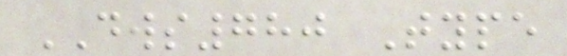DWS780 Type
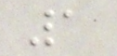1
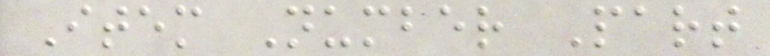Item Number Part
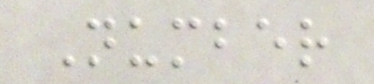Number
